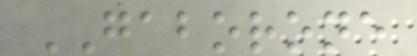GABORONE
